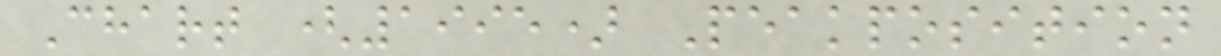Chart (1995) Peakposition
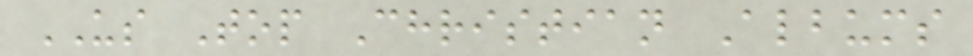US Top Christian Albums
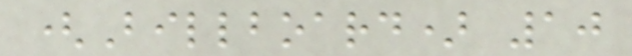(Billboard) 10
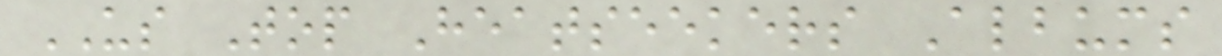US Top Heatseekers Albums
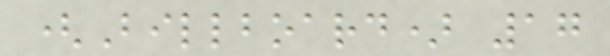(Billboard) 17
